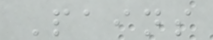Pains
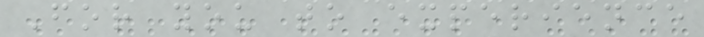For you to experience
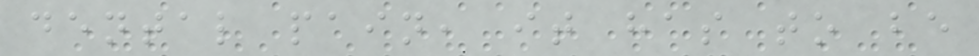dental pain, it has to be
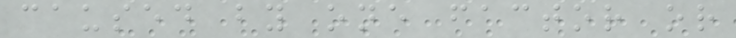caused by one factor or
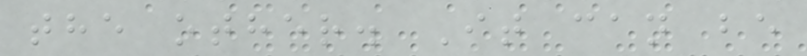the other. It can be
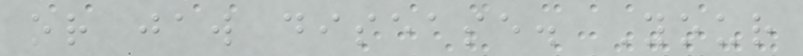or jaw disease. Your
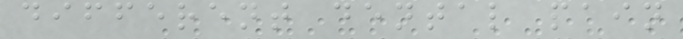different dental pain
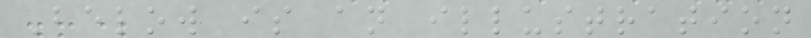Below is an illustration
